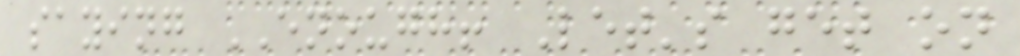saying ENOUGH! Let's get on
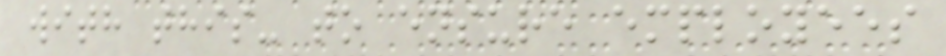with this- to ensure employees
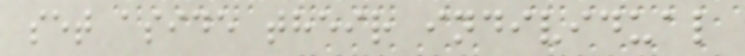set aside their individual
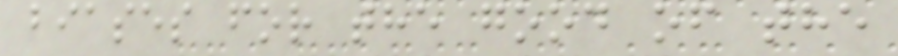biases for the good of the
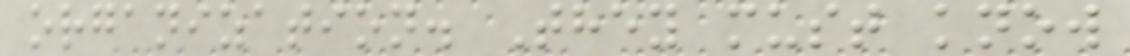organization. They must know
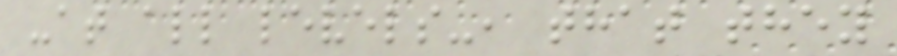-at all levels-, that they
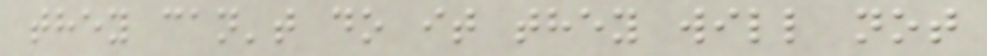they can't do it they will not
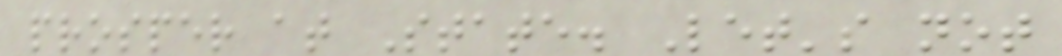prosper at State. Let's not
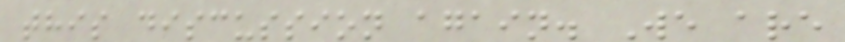this discussion again. We are
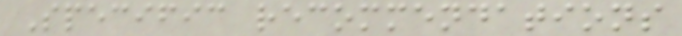Specific recommendations
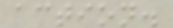action.
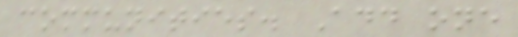communities. Add one
